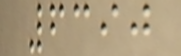6390
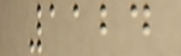1124
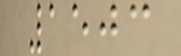1503
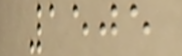1505
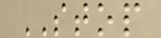STOP
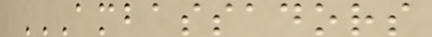AMBASSADORS
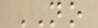NO
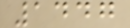1447
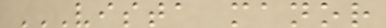VISTA MANOR
